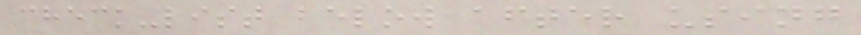check-list below after using
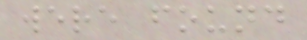were found
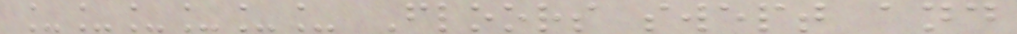______ Floors swept and
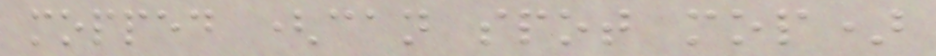mopped (can spot mop)
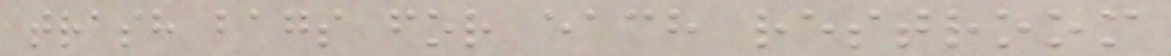trash bags for each restroom
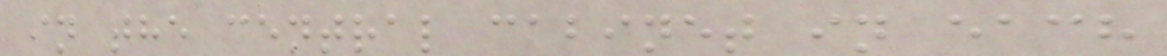in the central cabinet in each
